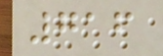716
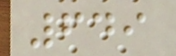649
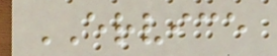ERVICE
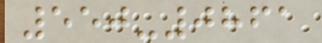550-0861
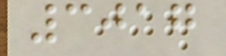3017
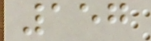157
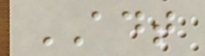ADT
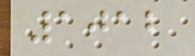1012
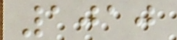1010
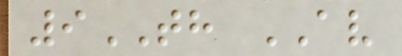9TH AV
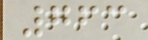763
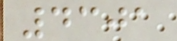4301
